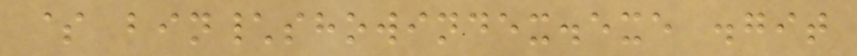$ bin\showindex.exe .git
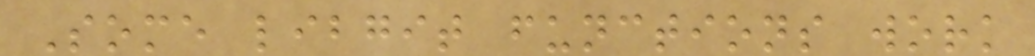Some libgit functions work
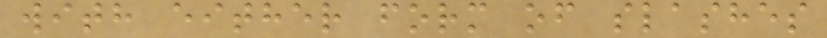with either form of slashes
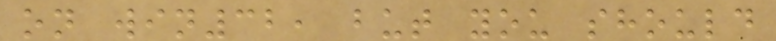on win32, but you should
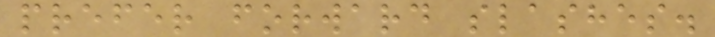prefer forward slashes.
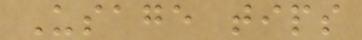Usage tips
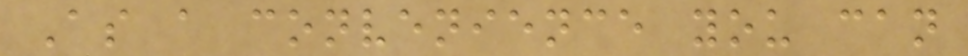As a convenience you can
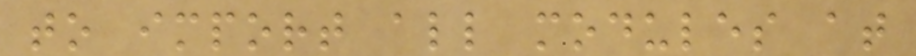to import all modules at
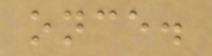once.
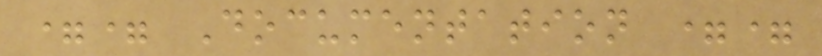== Documentation ==
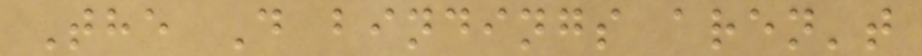The D bindings aren't
